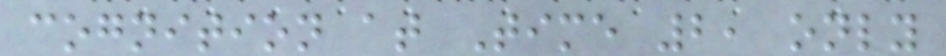cognition at Time 2, only
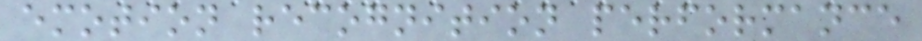emotion recognition performance
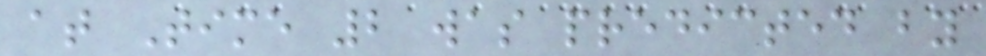at Time 2 was predicted by
